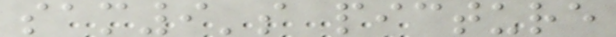sam9's picture
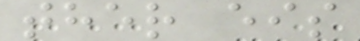ther eis
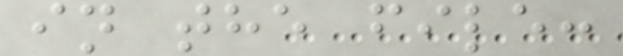in the file:
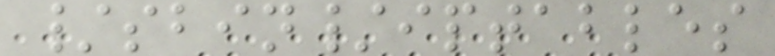/sbin/iptables
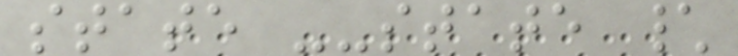state --state \
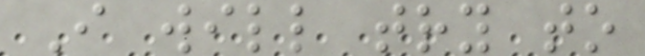I will try to
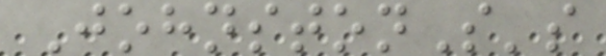JohnstonS's
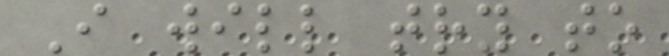I will try to
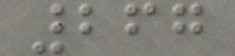267
